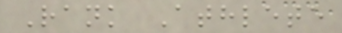Rank Athlete
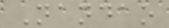Nandao
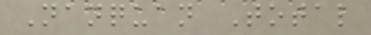Nanquan Total
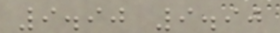9.90 9.90
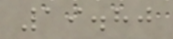19.80
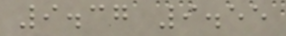9.37 9.55
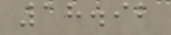18.92
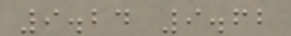9.24 9.62
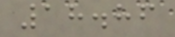18.86
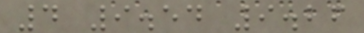4 9.54 9.26
